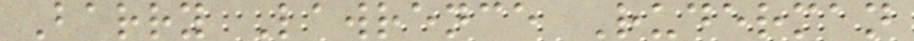Barry Lawrence Ruderman
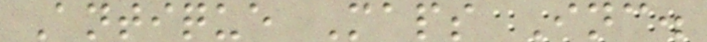Antique Maps Inc.
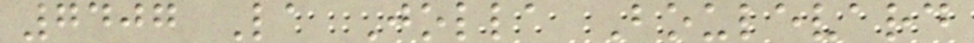7407 La Jolla Boulevard
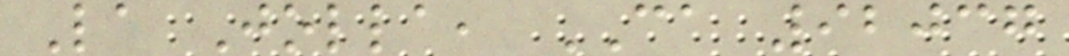La Jolla, CA 92037
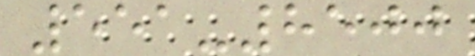551-8500
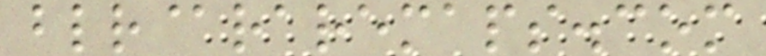blr@raremaps.com
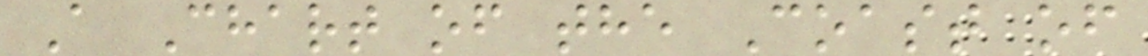A Chart of the Coast of
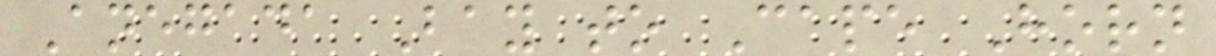Anegada Bay to Cape Horn
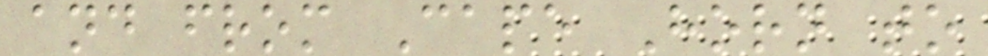and from Cape Horn to
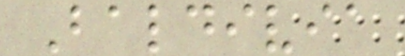Baldivia
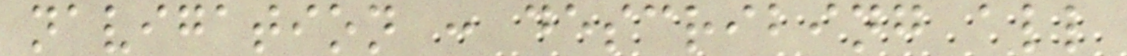navigation : describing all
